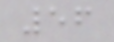56
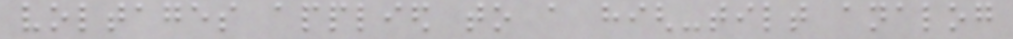voltages applied to a high-tilt analog
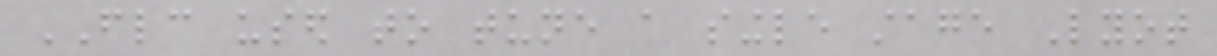FLC used to tune a single stage Lyot
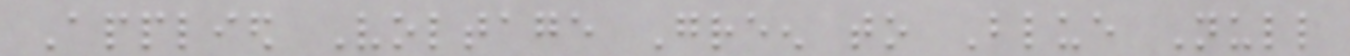Applied Voltage Green to Blue Null
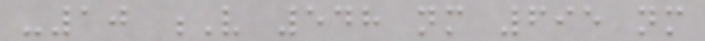-10 V 548 nm 695 nm
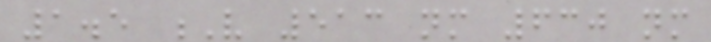1.5 V 513 nm 630 nm
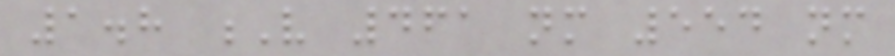1.8 V 461 nm 554 nm
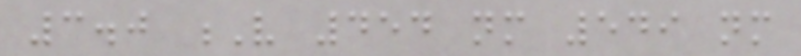3.0 V 454 nm 549 nm
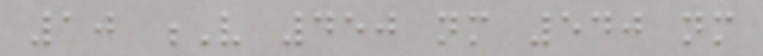10 V 450 nm 540 nm
